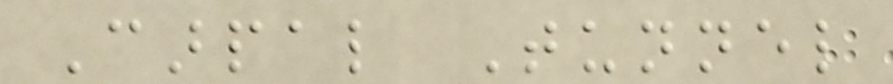Carpal Tunnel
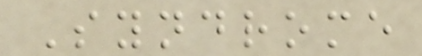Syndrome
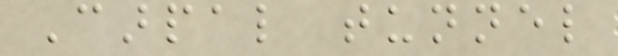Carpal tunnel
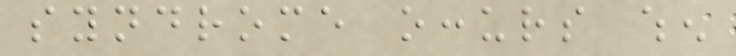syndrome occurs when
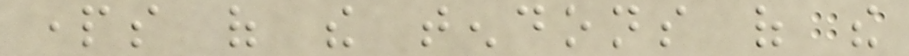parts of the tendons of the
